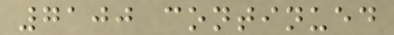7100 continued
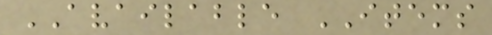AVAILABLE ITEMS
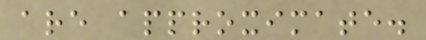are approximate.
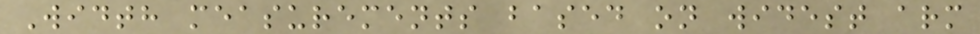Width measurements based on widest arm
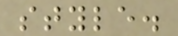style.
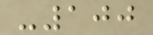-100
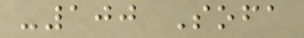-100 Sofa
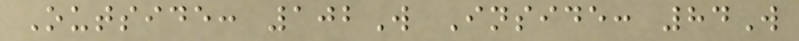Outside: 102W Inside: 84W
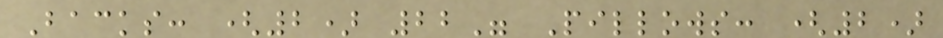Backs: (2) 22" Pillows: (2)
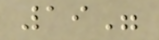19"
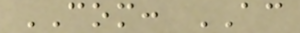COM: AC
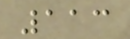113
